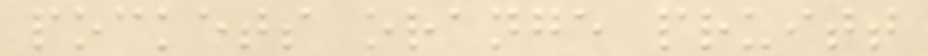pockets orange pruitt
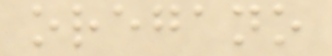oregano
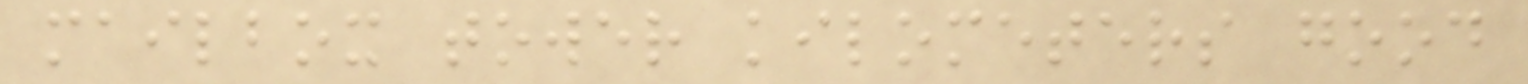mailbox tower kilometers good
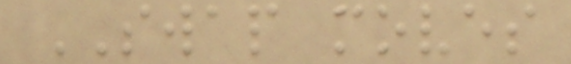SWAP moves
